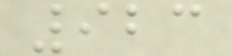923
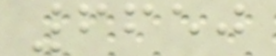6650
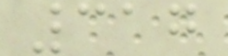317
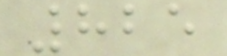825
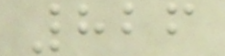826
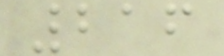216
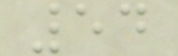54
